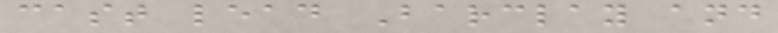cast lead Barclay and
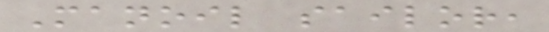Manoil sailor,
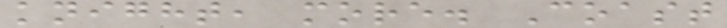knight, more. Coast
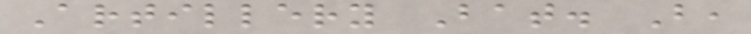Artillery Bat. B,
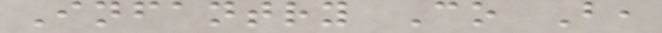Infantry Co B,
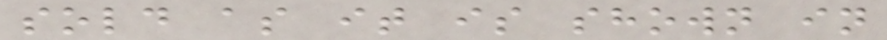sold as it is shown in
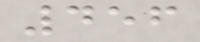456
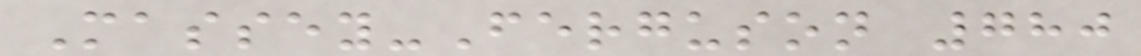Massey-Ferguson 780
